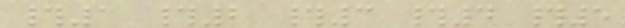#1 #2 #3 #4 #5
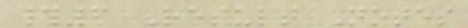#6 Result Notes
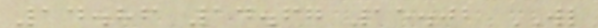14.86 14.67 15.02 WL
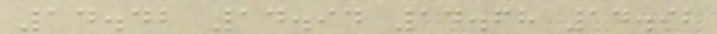14.42 14.94 14.68 14.92
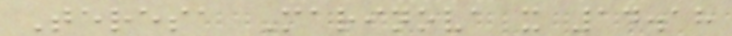Teresa Marinova x 14.18
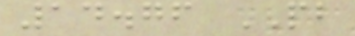14.76 PB
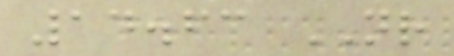14.63 NR
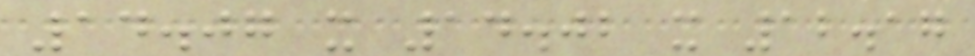14.07 x 14.02 x 12.17
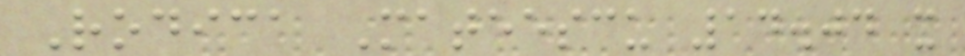Rodica Mateescu 14.04 x
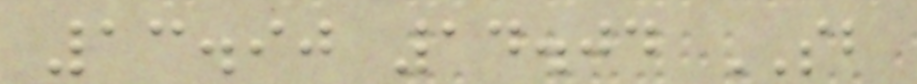13.90 14.04 SB
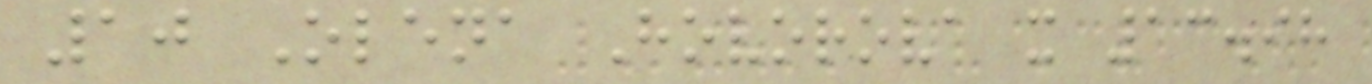10 Olena Hovorova x 13.98
